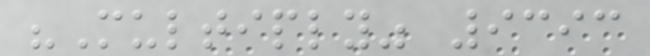"Multiply" 9393
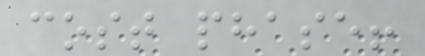cost phase!
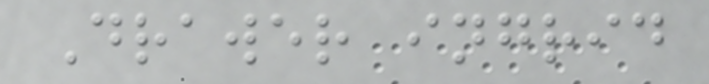Drawer ingrid
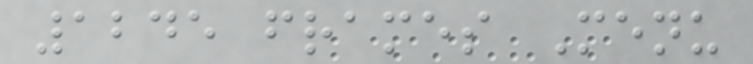1245 frames Menu
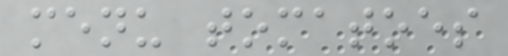menu tomatoes
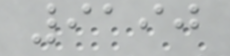9190
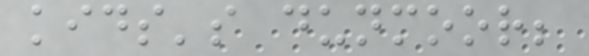kids's dunmoor;
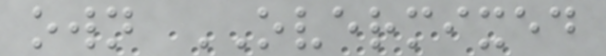own OVERMIXED
